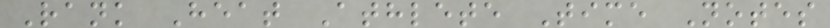Rank Heat Athlete Time Notes
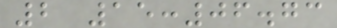2 15:06.73
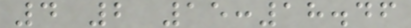4 2 15:18.46
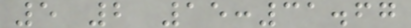5 2 15:31.67
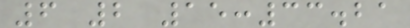6 2 15:33.21
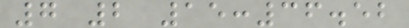7 2 15:36.52
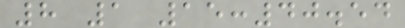8 1 15:40.54
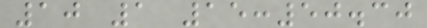10 1 15:50.30
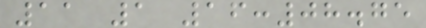11 1 16:08.75
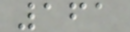161
